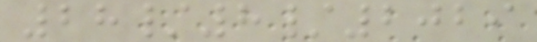28/8/2029
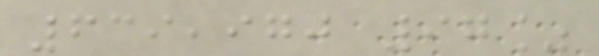639,970 97%
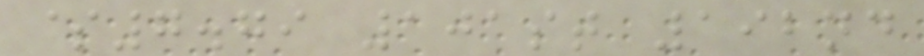$7.79 101st 192nd
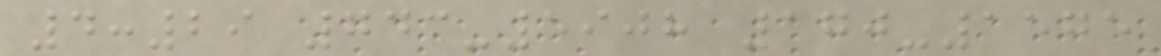4:29 743-5908 170-1575
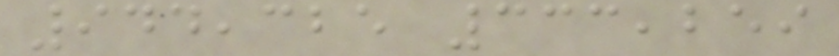944,325 333,259
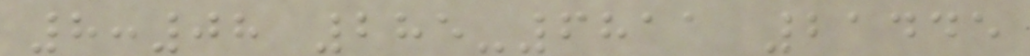8:08 285-6811 21445
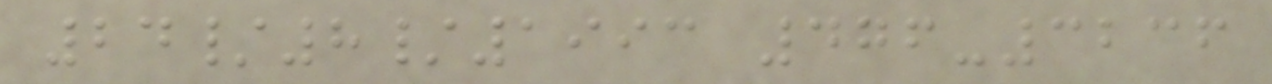24/8/1993 476-3236
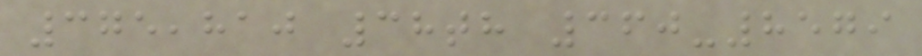375,810 38th 360-8579
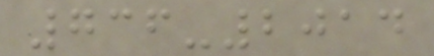736-2014
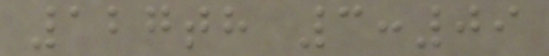127th 3:09
